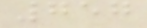757
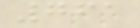761
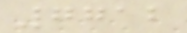7712
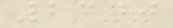2340
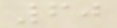60
